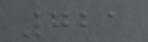721
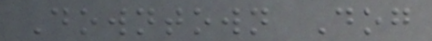Downtown Dog
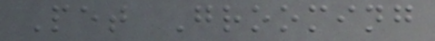Pet Grooming
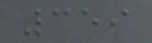359
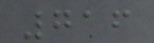716
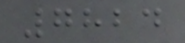7824
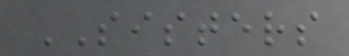SISTERS
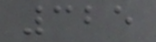325
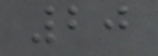20
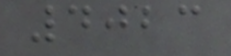4023
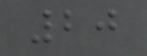20
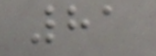81
